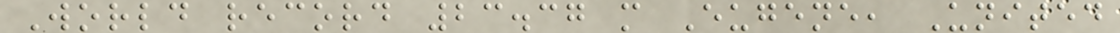World record 23.37 m Eugene, United
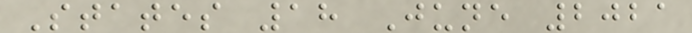States 18 June 2021
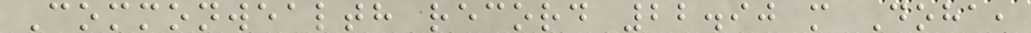Commonwealth record 22.90 m Doha,
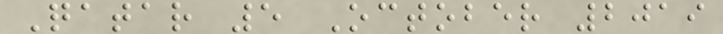Qatar 5 October 2019
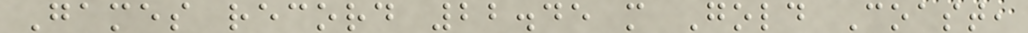Games record 22.45 m Gold Coast,
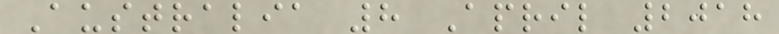Australia 8 April 2018
